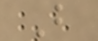B
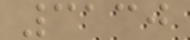3130
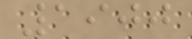1900
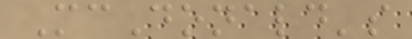McDonald's
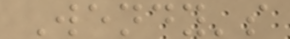Wendy's
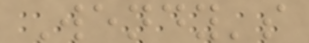Wendy's
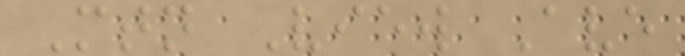Mtn View Ave
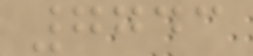7743
